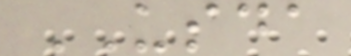USDA
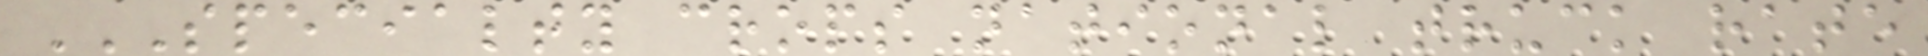SPECIALTY CROPS NATIONAL TRUCK RATE
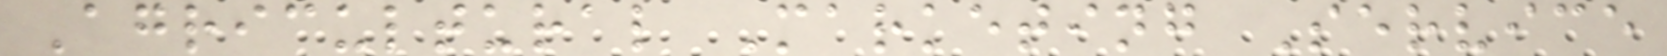Agricultural Marketing Service
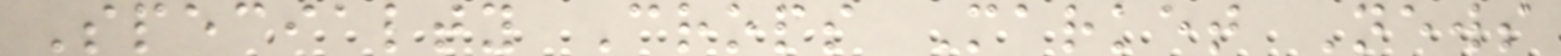Specialty Crops Market News
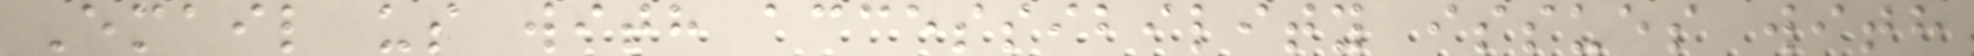Email us with accessibility issues with
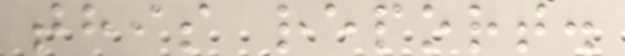this report.
